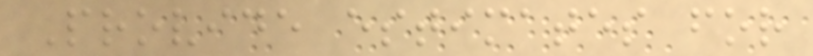Provide estimates for
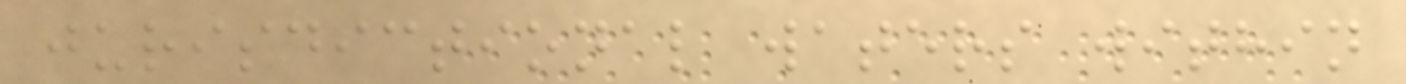jurisdictional waters within
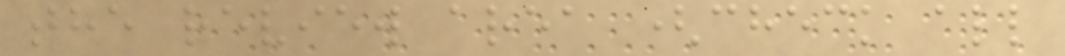the review area (check all
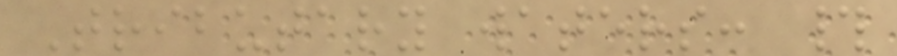Tributary waters: #
